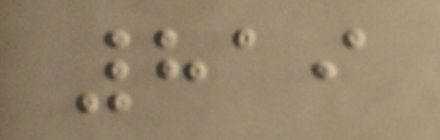819
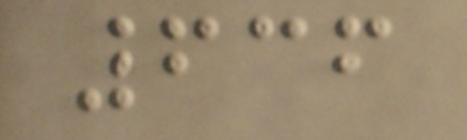636
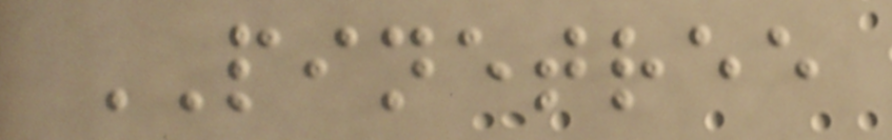PINETREE
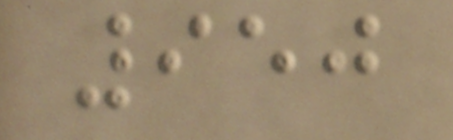950
